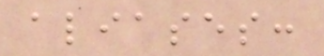aliases:
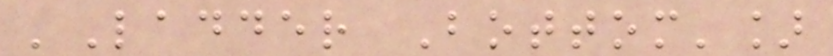'Ladder Bottom']
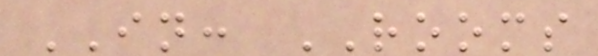IN: ROOMS
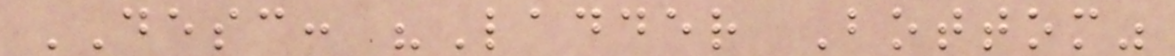DESC: "Ladder Bottom"
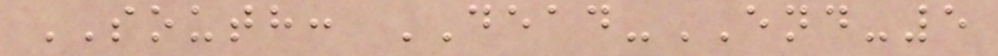SOUTH: DEAD-END-5
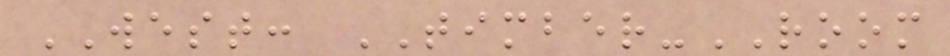WEST: TIMBER-ROOM
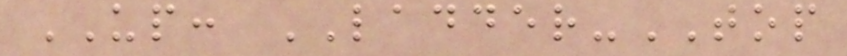UP: LADDER-TOP
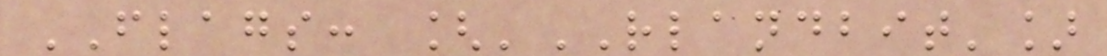FLAGS: ['RLANDBIT']
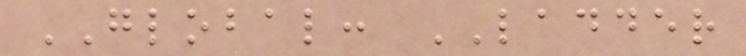GLOBAL: LADDER
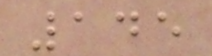145
